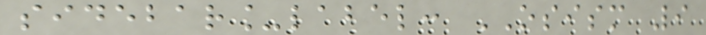sidebar_label: OSISM 9
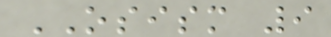OSISM 9
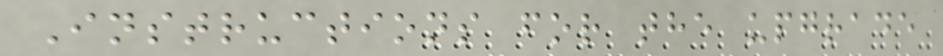Instructions for the upgrade
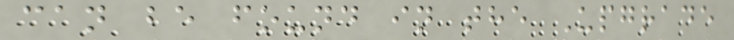can be found in the Upgrade
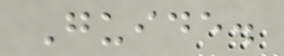Guide.
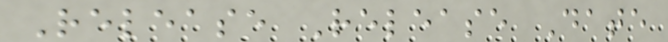Release Release Date
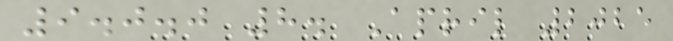9.0.0 8. April 2025
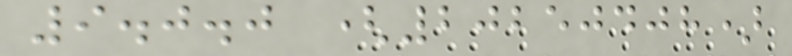9.0.0 (20250408)
